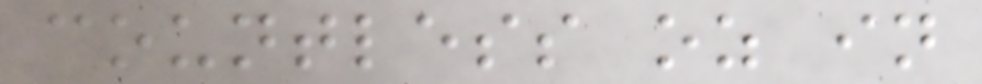countless oz in
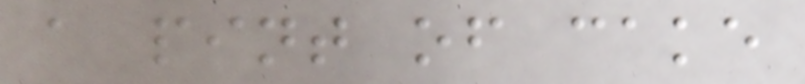a pint of cake
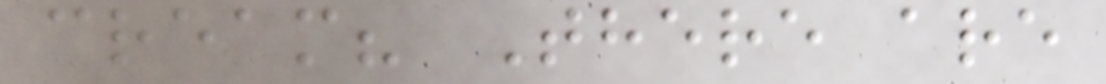cream? There are
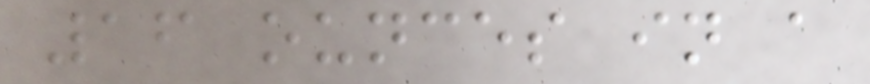16 ounces in a
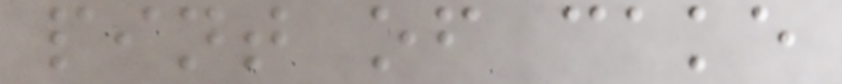pint of cake
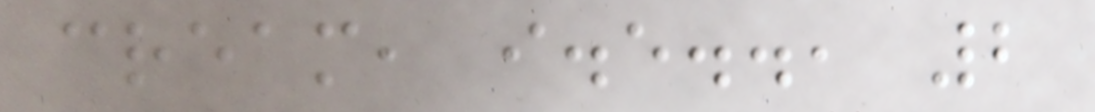cream, i.e.., 2
